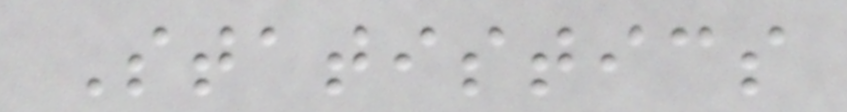Statistics
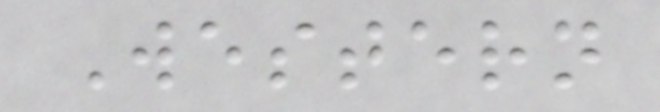Western
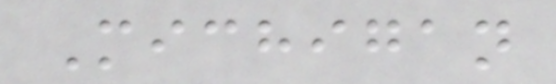Michigan
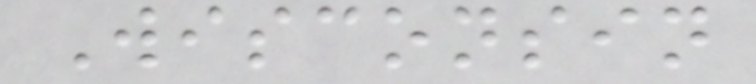Wisconsin
